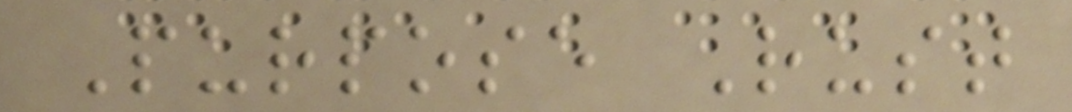Purpose Rust
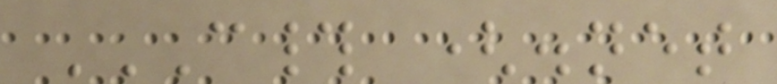C# (.NET
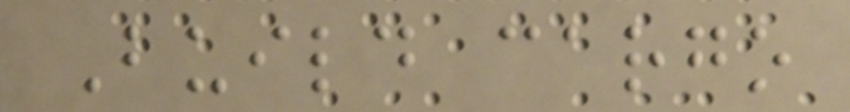Build cargo
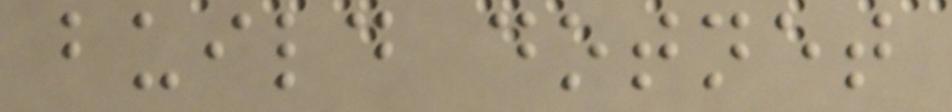build dotnet
